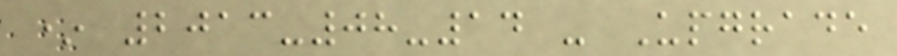* 2013-08-14 - Upgrade
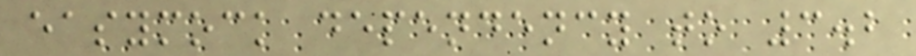easymock dependency to 3.2
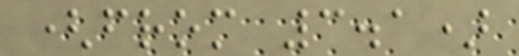(from 3.1)
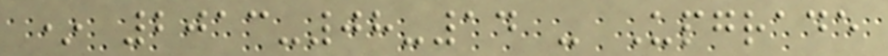* 2013-08-14 - Upgrade
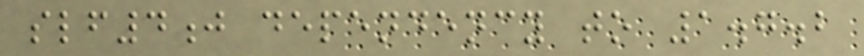slf4j dependency to 1.7.2
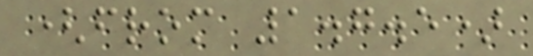(from 1.7.5)
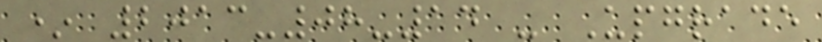* 2013-08-14 - Upgrade
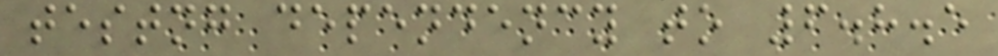testng dependency to 6.8.5
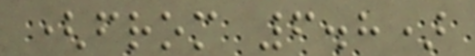(from 6.8)
